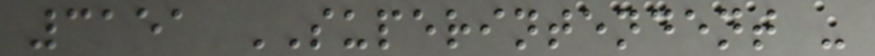3151 SUPERINTENDENT -
